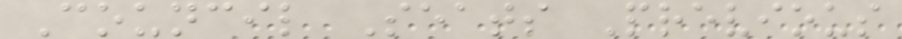Council Seats Previous
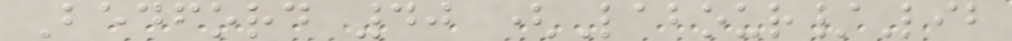Bedford 40 (Labour/Lib
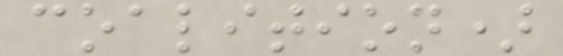coalition)
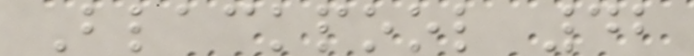Blackpool 42
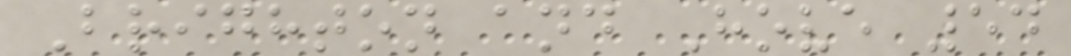Brighton and Hove 54
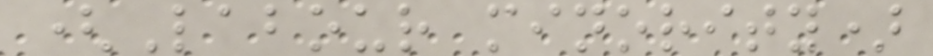(Labour minority)
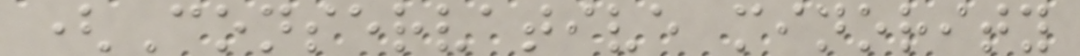(Conservative minority
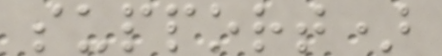support)
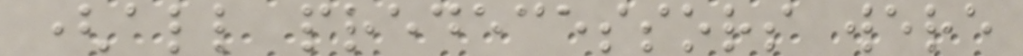(all predecessors were
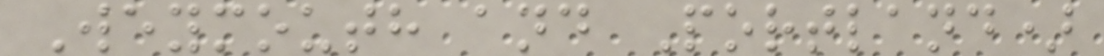Weymouth and Portland)
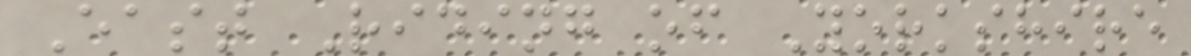East Riding of Yorkshire
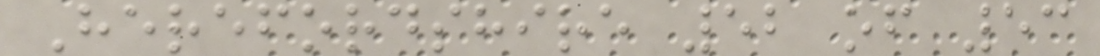Herefordshire 52 of 53
